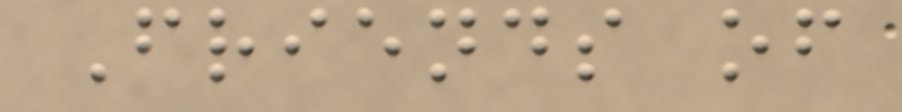Friends of
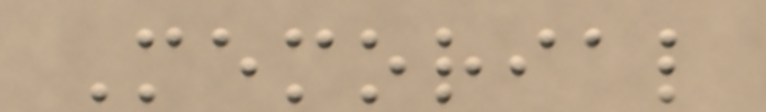Memorial
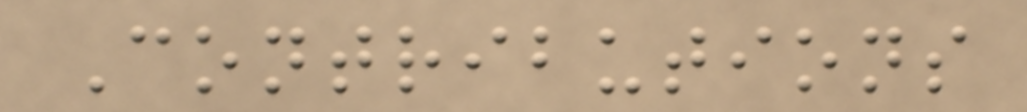Contributions
